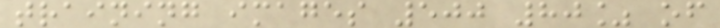training images 500 80% of
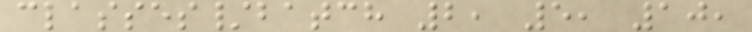classes/batch 2, 5, 10,
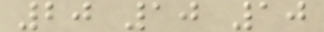20 10 10
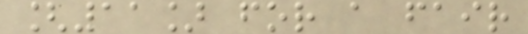[11] for a fair
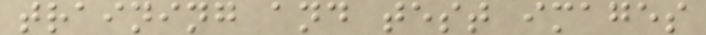training and test images
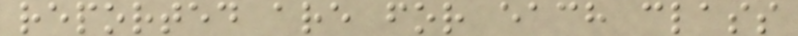reported are for each class
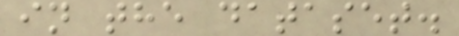in the dataset.
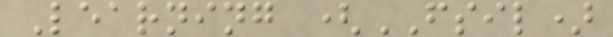Learning (FSIL)
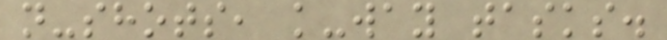n-shots, k-way tasks.
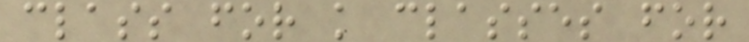class for k classes for
